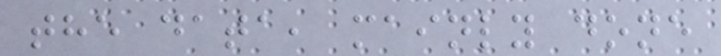the data, mainly done
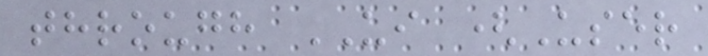through UI (User
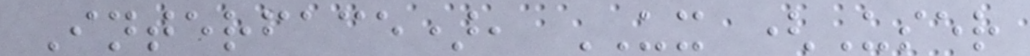Interface), UX (User
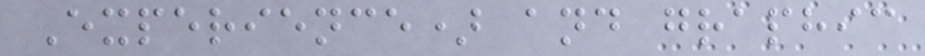Experience) and graphic
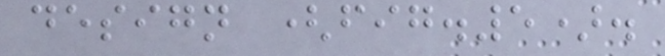design (fig.5).
